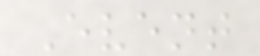Event
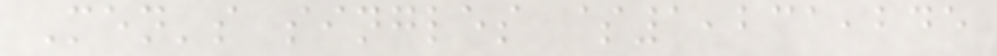Men's singles $1,231,245
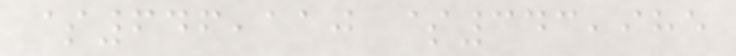$646,110 $343,985
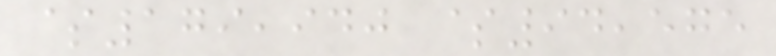$179,940 $94,575
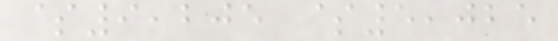$9,205 $5,025
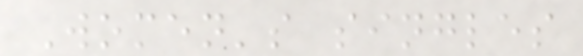Women's singles
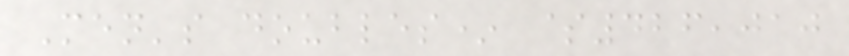Men's doubles* $426,010
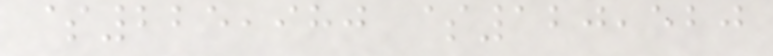$225,980 $120,520
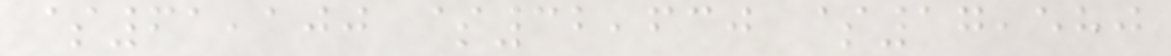$61,100 $32,630 $17,580
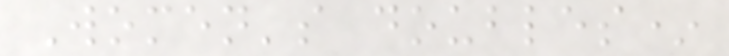Women's doubles*
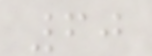60
